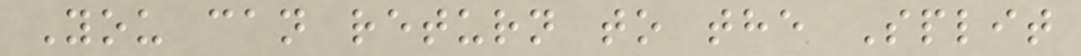You can return to the Split
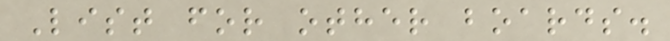List for other boards.
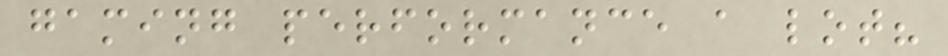gaming performance a lot?
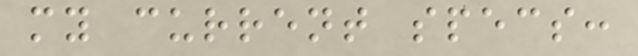my current specs:
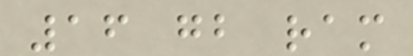16 gb ram
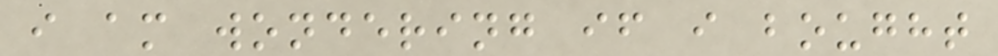i am wondering if i bought
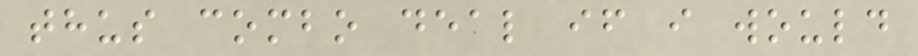thus combo deal if i would
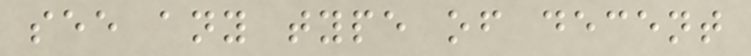see any type of decent
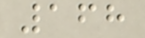168
